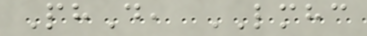PhD, LMHC
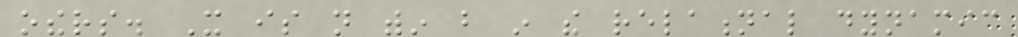others. It is not within but in the relational dynamic
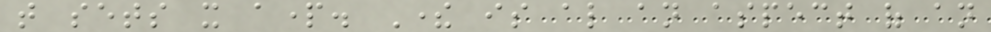that sets it apart. There is also an aspect of an
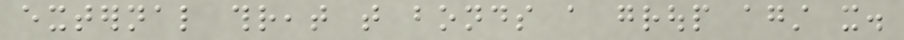external threat that bonds a group against it.
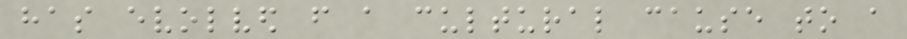has evolved from a cultural cause to a
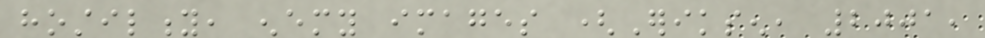hostility, enemy images (Eriksen, 2001,
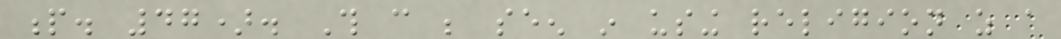p. 47). This can be seen in using religion as a
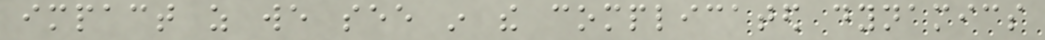impact as we see in the complicated dynamics
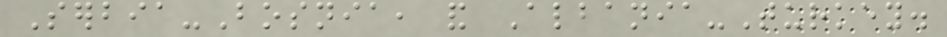Serbia-Bosnia, and Albania-Turkey.
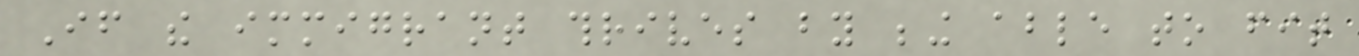If the immigrant thrives by being able to fit
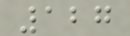127
